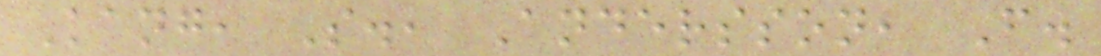Kang, S., Andersson, F.
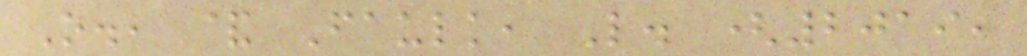O., & Faulk, L. (2019,
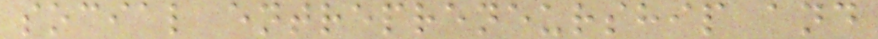social entrepreneurship and
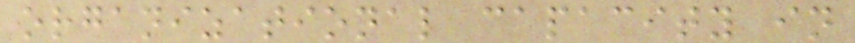organizational capacity in
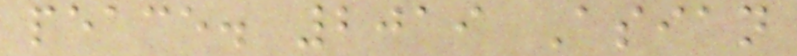peace. 2019 Asian
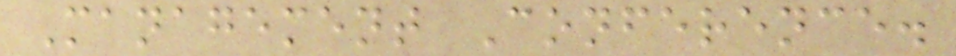Management Conference.
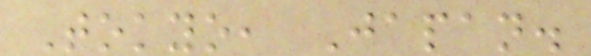Tokyo, Japan.
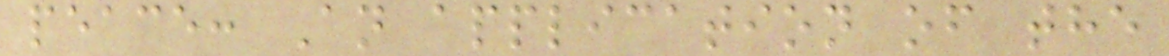peace: An application of the
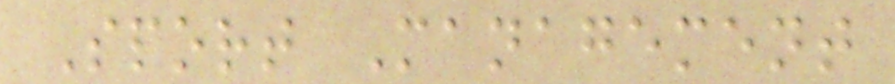Sport Management
